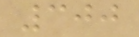300
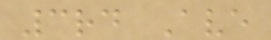3rd Ave
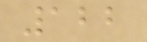122
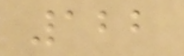122
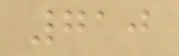710
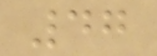47
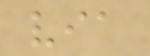via
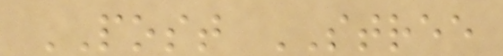POST STREE
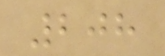208
